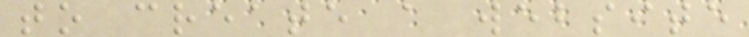to create a website
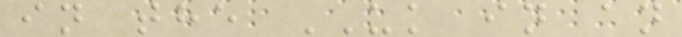in the UK in an
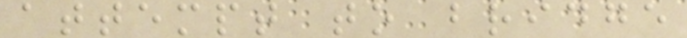attempt to bridge
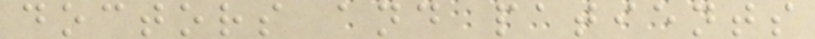doctors and patients
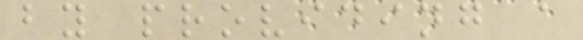by providing a
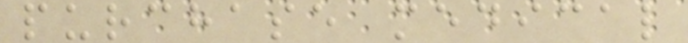purchase medical
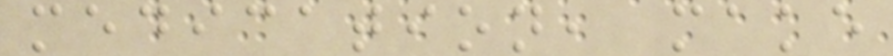medication, make
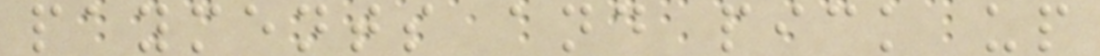payments and pick up
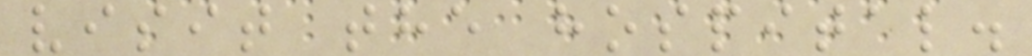visit the hospital.
